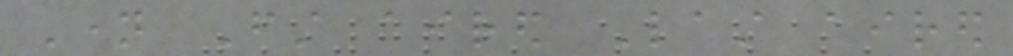Name First aired Last aired
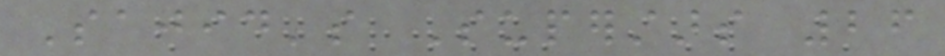Sajid's Superstars 26
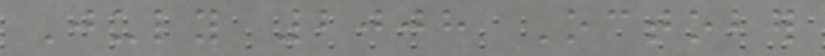July 2008 October
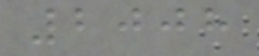2008
